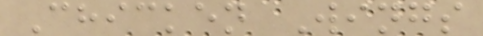Chicken Wings
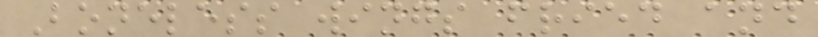Boneless wings fried and
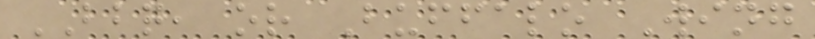BBQ, or Buffalo Wing
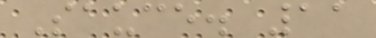Sauce. 11
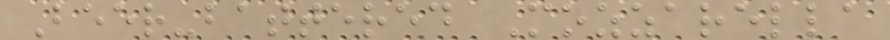Beer-battered Mozzarella
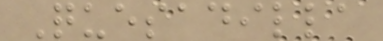Quesadilla
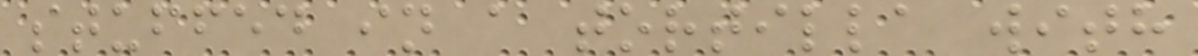stuffed in a tortilla with
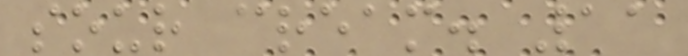sour cream. 11
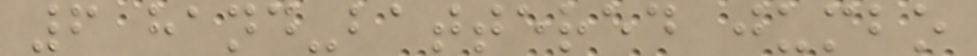6 hand-battered jumbo
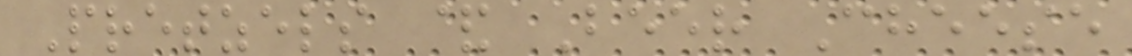Pretzels & Beer Cheese
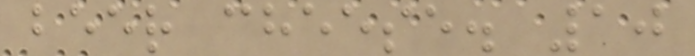beer cheese. 10
